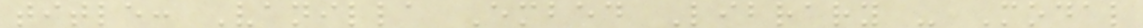title: Vanilla Embed Library - Modal
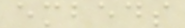embeds
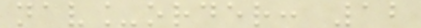nav_order: 12
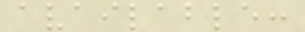available:
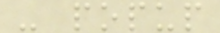- popup
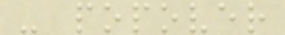- popover
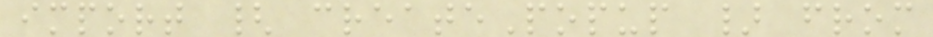import { createPopup } from
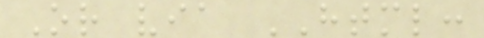Or via HTML:
